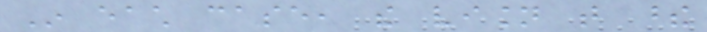In each case, the vision that these
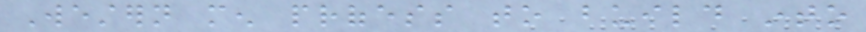Western men profess to build into
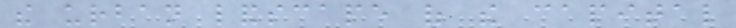the urban landscape of the capital
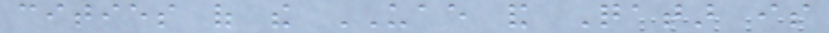cities of the UAE and Qatar is
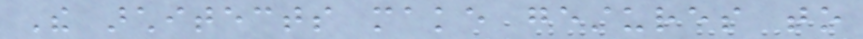The architects make gestures to
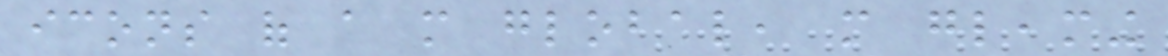icons of a more global, more gleaming
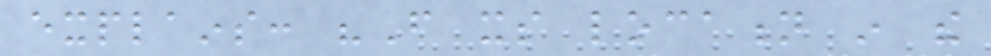explains: "From its location in the
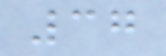37
